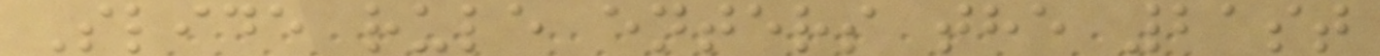Slide rule enters the 21st
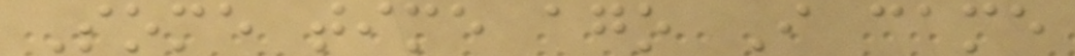Some time ago I came
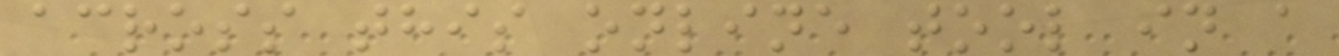across this online tool in a
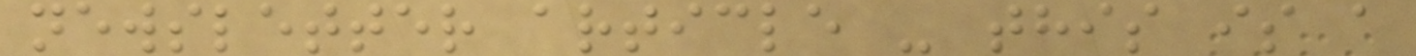newsletter article - this is a
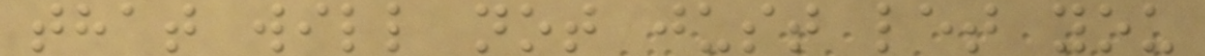that will not just let you
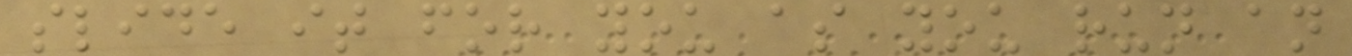slide it for you as you run an
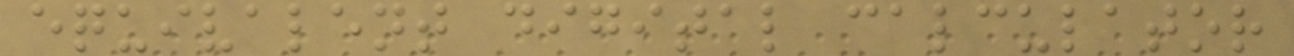equivalent digital calculator
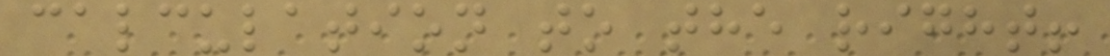calculation to the right!
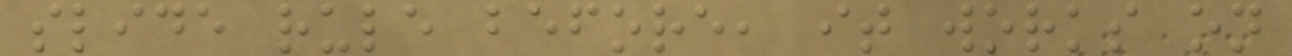slide rule before, it works on
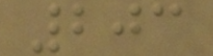203
